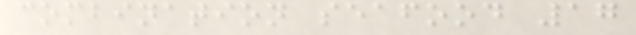combination seafood 17
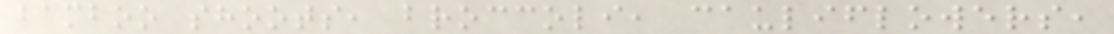bamboo shoots, broccoli, cauliflowers,
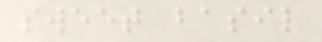sweet basil
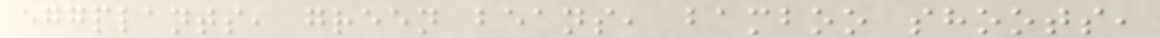eggplants, green beans, bamboo shoots,
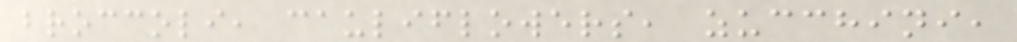broccoli, cauliflowers, zucchini,
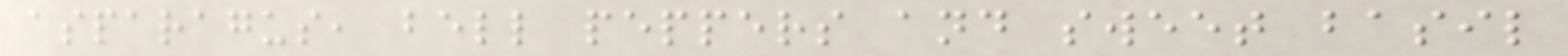asparagus, bell peppers and sweet basil
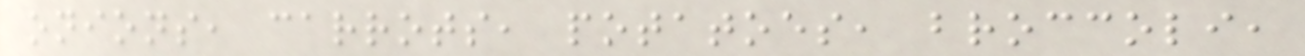onions, carrots, potatoes, broccoli,
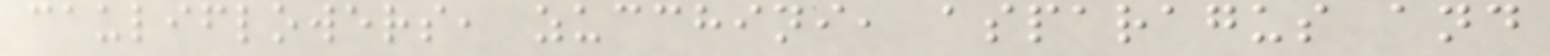cauliflowers, zucchini, asparagus and
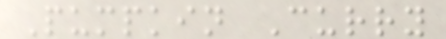Pumpkin Curry
